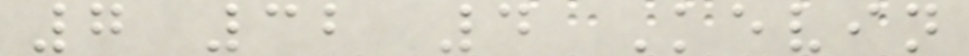7 32 4 Kevin
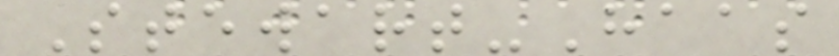Stewart-Haas
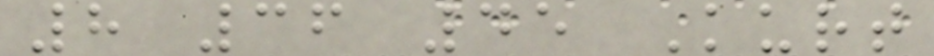8 36 45 Kurt
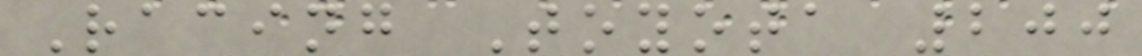Racing Toyota 200
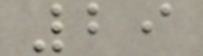29
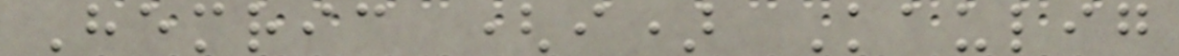Hemric (i) Kaulig
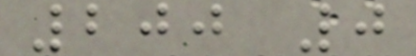200 0
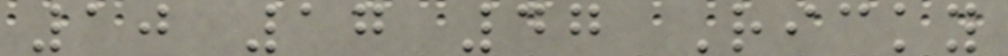10 17 47 Ricky
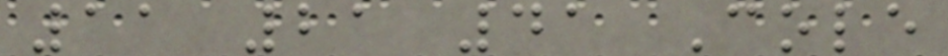11 21 41 Cole
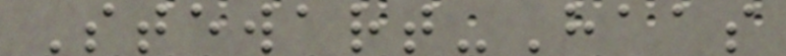Stewart-Haas
